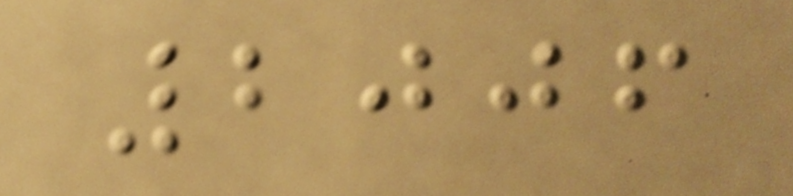2006
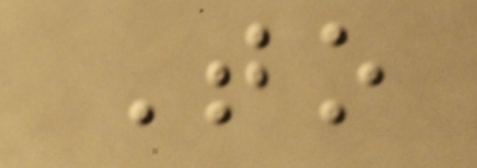To
